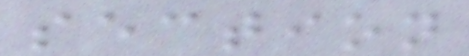section
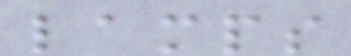lamps
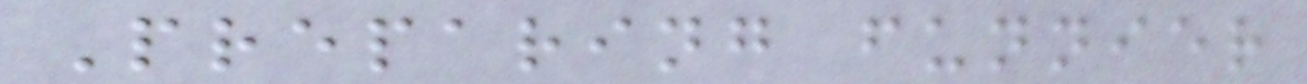Preparing funnier
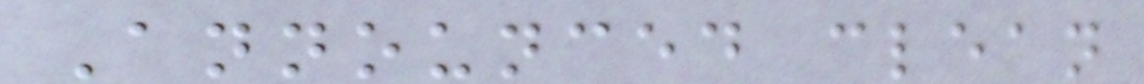Announced clean
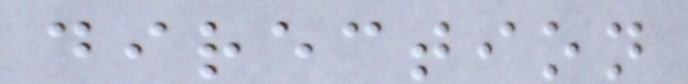direction
